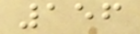156
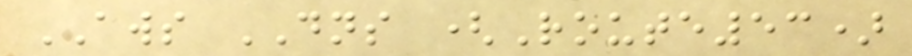AWS DNS (Route53)
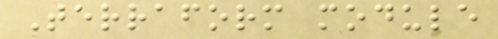Terraform module
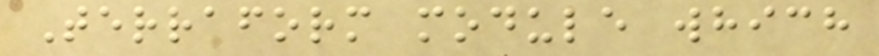Terraform module which
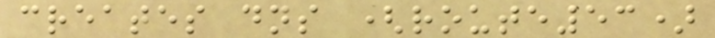creates dns (route53)
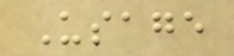Usage
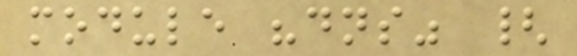module "dns" {
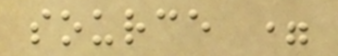source =
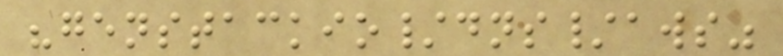"genstackio/dns/aws"
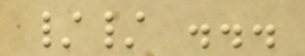// ...
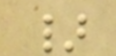}
